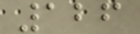126
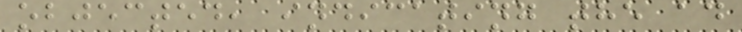objected, indicating the ad
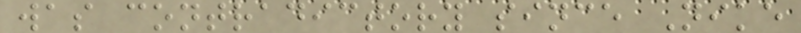was contradictory since Nike
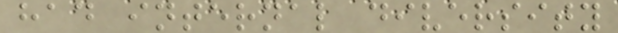had internal diversity
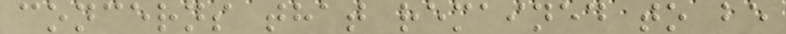concerns that remained to be
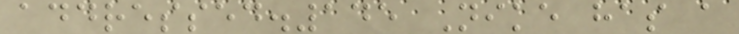addressed.145 Nike has a
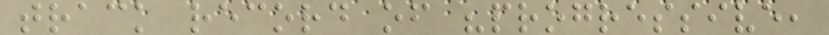track record of "progressive,
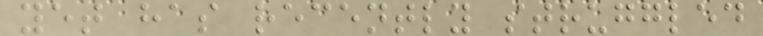yet has recently struggled
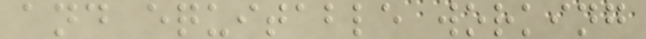and equitable working
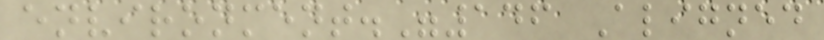environment."146 Aligned
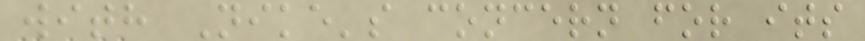with Nike's concern for its
